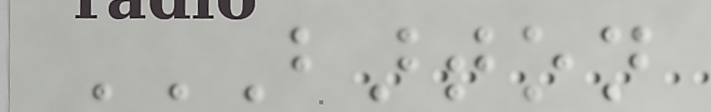BARTON
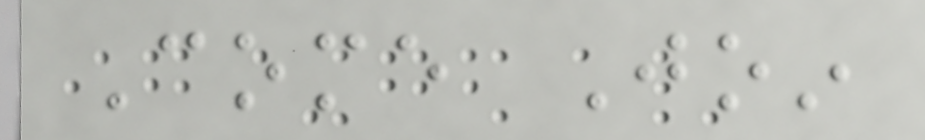Come Join
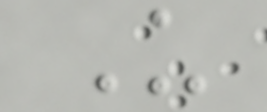Us
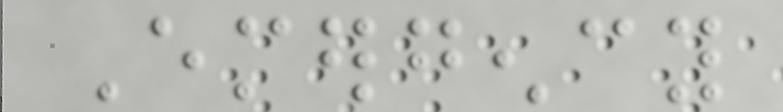Emergency
